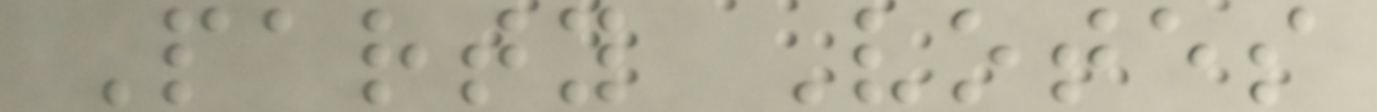Party Votes
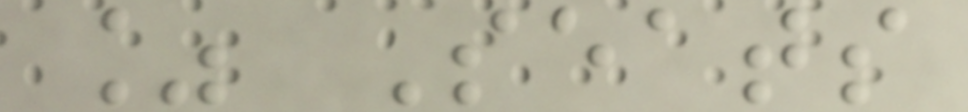% Seats
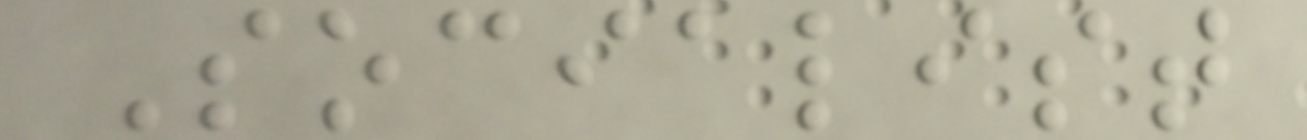Socialist
